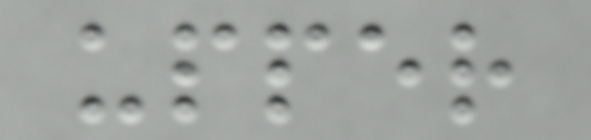upper
